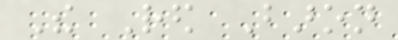The Red Baron
